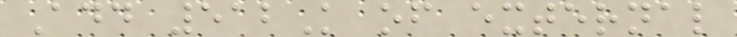Add 512K of external
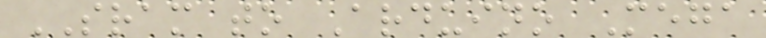SRAM to Arduino Mega
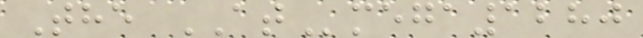The ATmega1280
